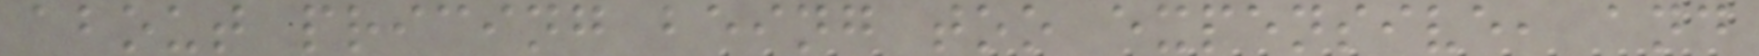about pricing being too expensive, and
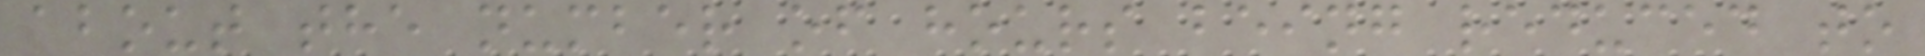about the number of hours being reduced to
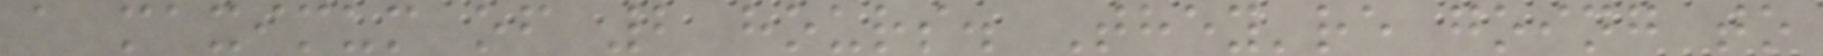a maximum of 2 hours. They're going to
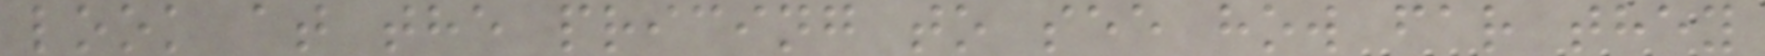look at the pricing to see how far they
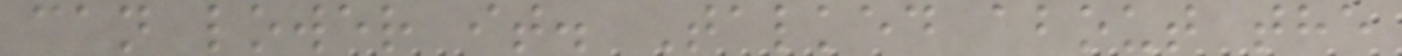can lower it. Talked about the
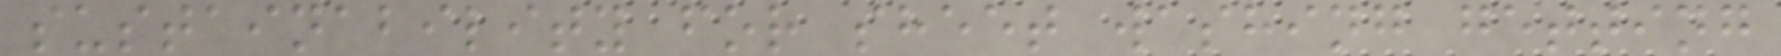sustainability for sheet washing getting
